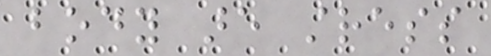body are stress
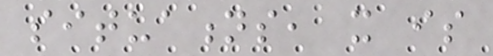situations, it is
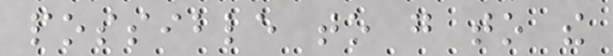possible to go to the
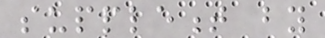supplement by
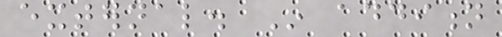external. In addition
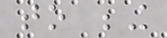to being
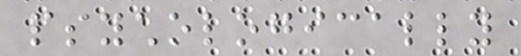psychologically
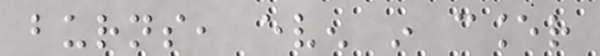burns, even in cancer
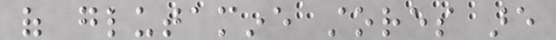of glutamine stores are
